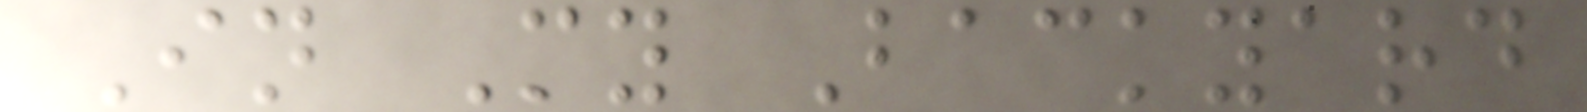In My Backyard
